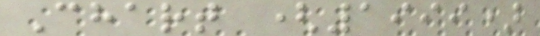Chart (1999)
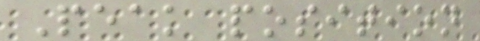Peak position
